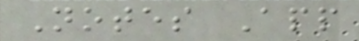Notes App
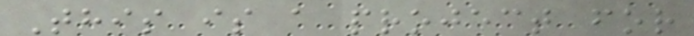This is a project for
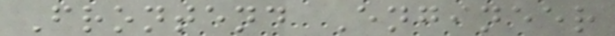Frontend Engineer
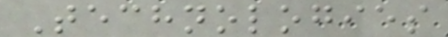Technologies
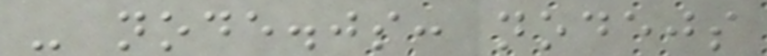- node.js: nodejs
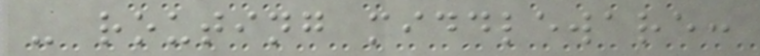- routing middleware:
